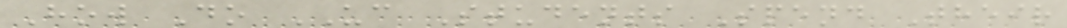How Do UC Students Spend Their
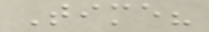Time?
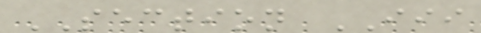SECTION III
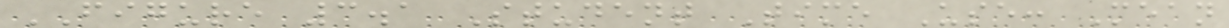FIGURE 3.1 Student Time Use: Mean
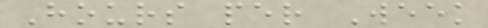Hours per Week
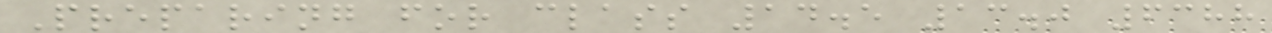Preparing for class 14.5 13.0 6388
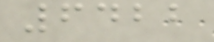6422
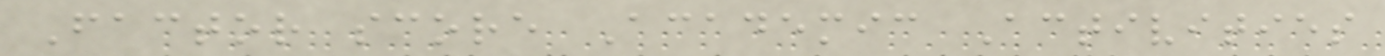Factor score Academic Activities
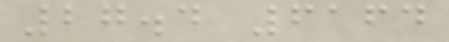27.4 6164
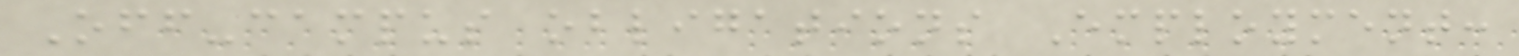Off-campus obligations Employment:
